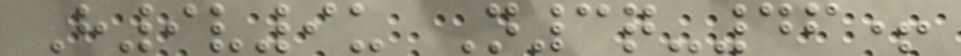H9v9u N3q-46+
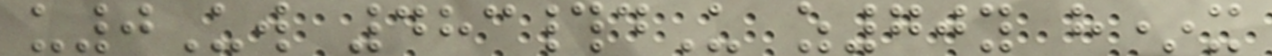u0Uw 483#dU z70y h*x
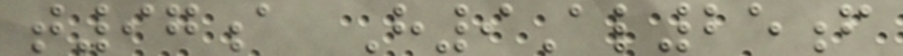t97a H9Al25f
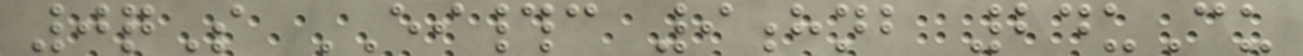0qS EI#c 9hnb 24uCu
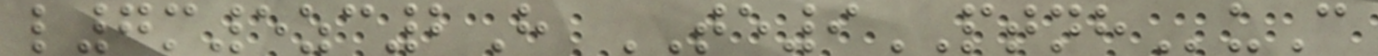l7m5zc2H TE9PTNHuC
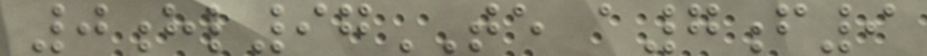0hl97TE a7f9
